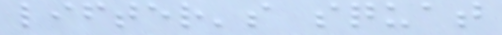lifter's squat
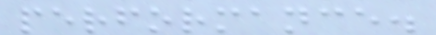performance.
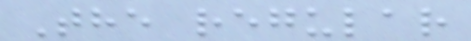The regular
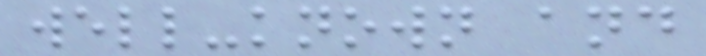well-known and
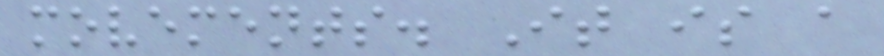movements. It is a
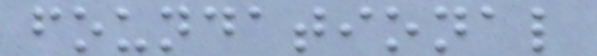foundational
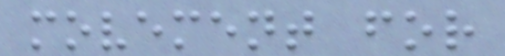movement for
